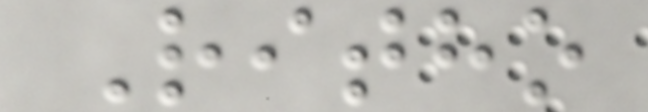Ritho
